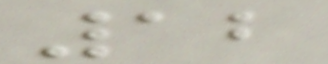12
